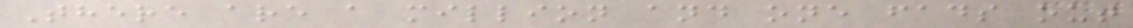There are a million and one fads out
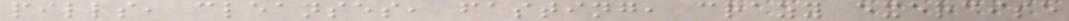pills, cleanses, fasting, crazy exercise
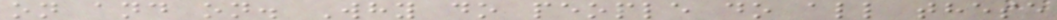on and on. Why do people do all these
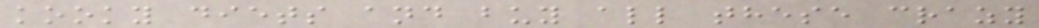kooky diets and buy all these crazy
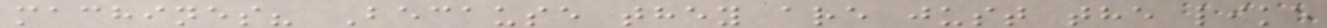machines? Because they are just the like
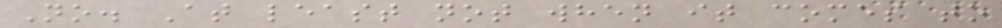No. At least not when it comes to
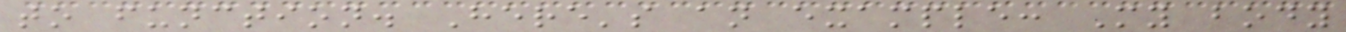to function. Here's an example: My body
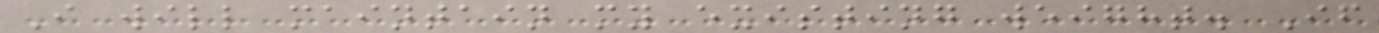I will maintain my existing weight. If
